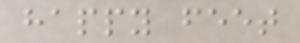happy feet
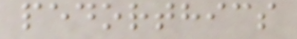pedorthics
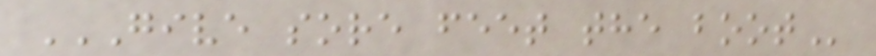GIVE SORE FEET THE BOOT
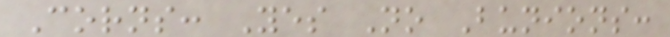Corns: Yes No Bunions:
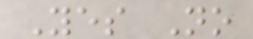Yes No
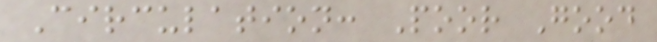Circulation: Poor Good
